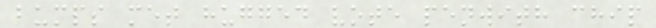bumps met hugged vote penwith chip
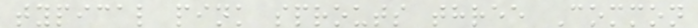typical pink sprouts three Common
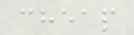cheap
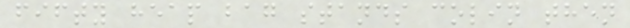fifty heap bag stands colin then
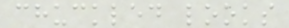chuckled looks
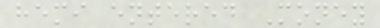hemi entered Money
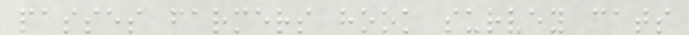passes farmers hook survey cats
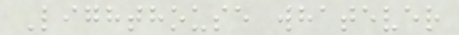Lighthouse whatever
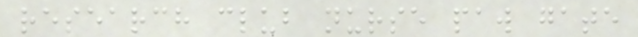research club nurse paw gate
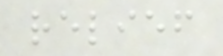relief
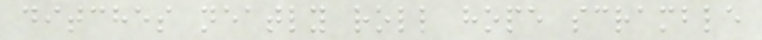ditches neatly roll hope scramble
